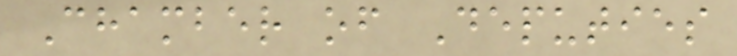Chamber of Deputies
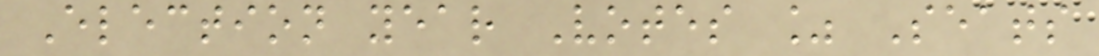Election year Votes % Seats
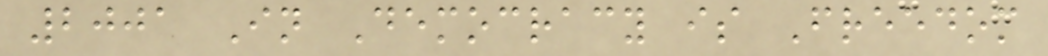2001 In Democracy is Freedom
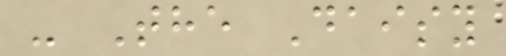- The Daisy
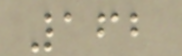162
